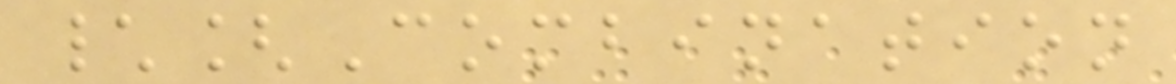\[Combination
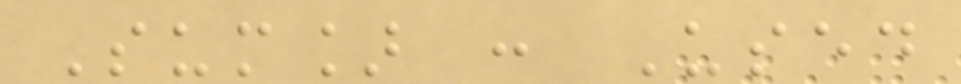Sum] : Used
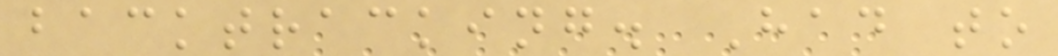backtracking. Had to
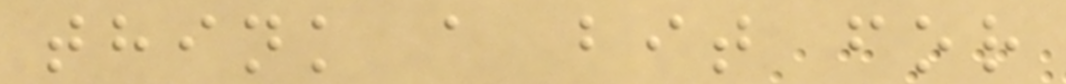think a bit for
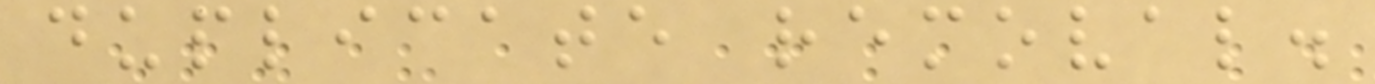duplicate removal.
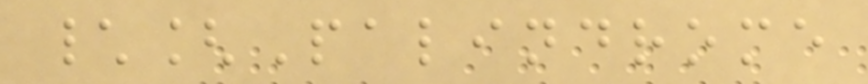\[Palindrome
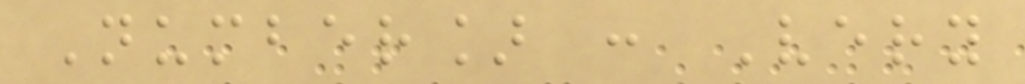Number] : Very
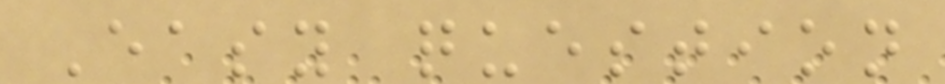Easy question
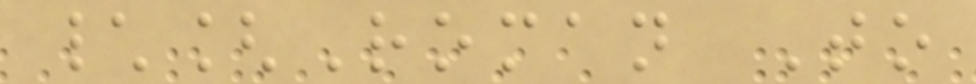\[Roman To
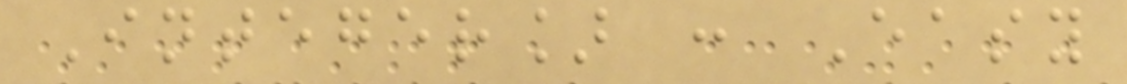Integer] : Easy
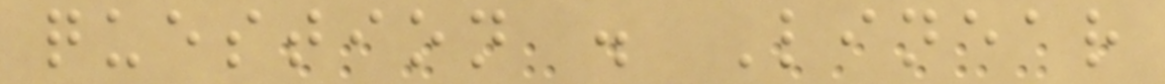question . Linear
